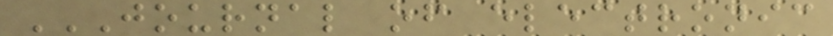JOURNAL OF ELECTRONIC
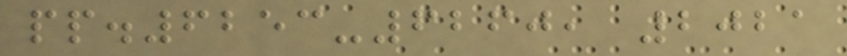pp.6253-6260, 2021
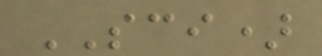SCI)
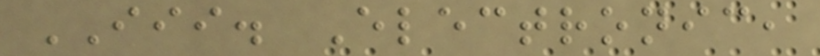III. Electronic,
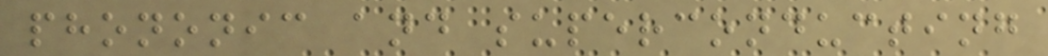phononic and superconducting
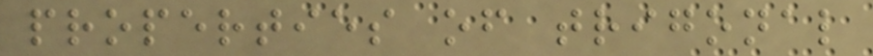properties of trigonal
